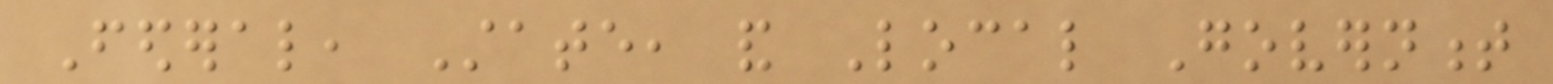Federal, State, and Local Government
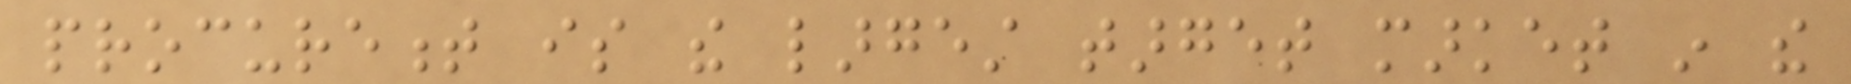procurement is the largest target market in the
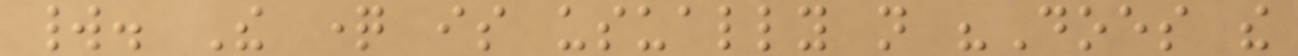world. The question is usually not "Does the
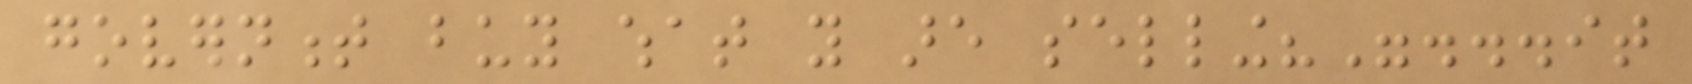government buy what you are selling?"...it
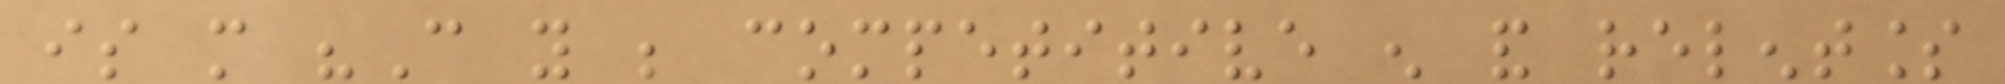is more "Can you be competitive enough and relentless
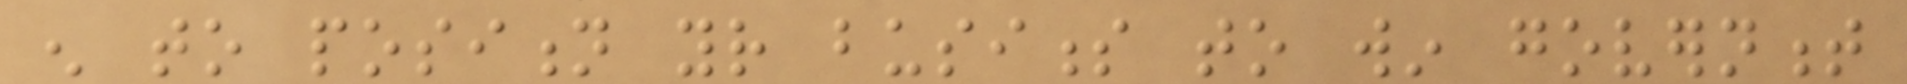enough to position your business to win government
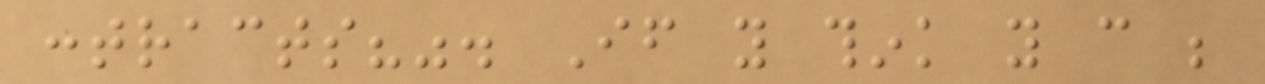contracts?". If you think you can be
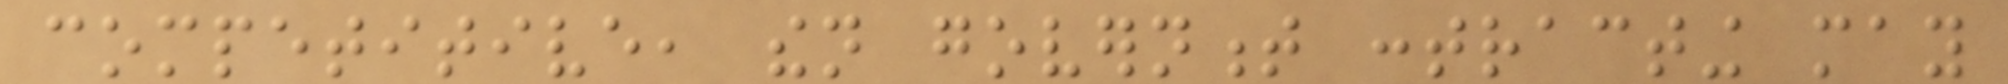competitive, then government contracting may
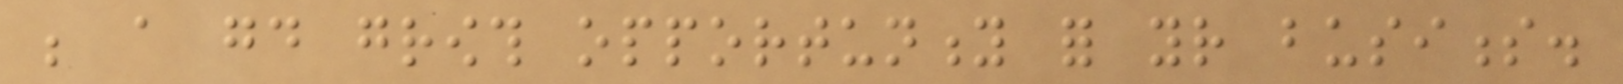be a good growth opportunity for your business.
